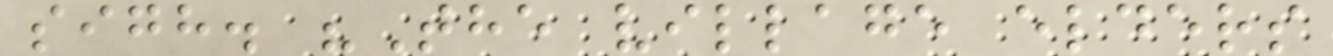sigh. "The village elders
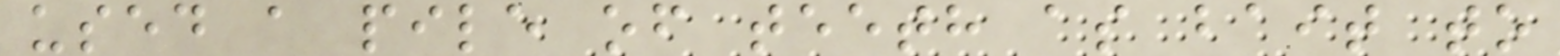used a pile of teeth as bait to
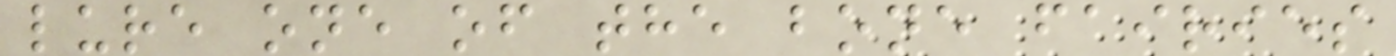lure one of the bone fairies
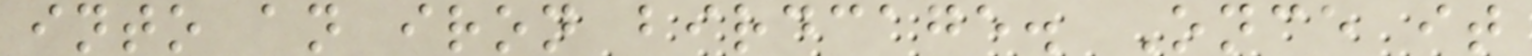into an iron birdcage. Once it
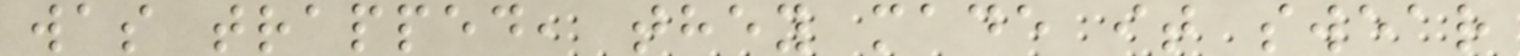was trapped, they made it swear
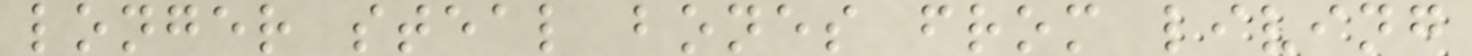longer steal bones from living
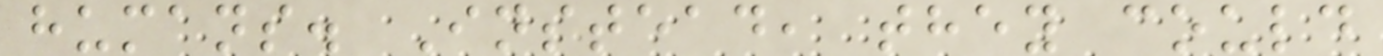humans. Instead, they could
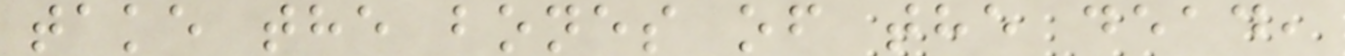take the bones of the dead,
